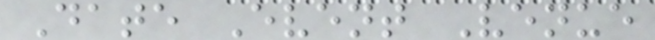Date Event Venue
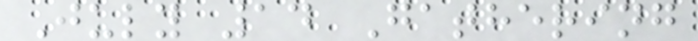July 14 Gathering
